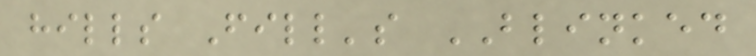hills Fill's BLINKED
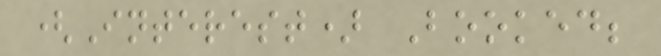(Interest) Booked;
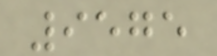9575
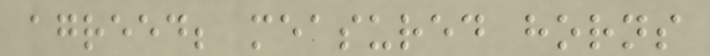agreed; measured horns
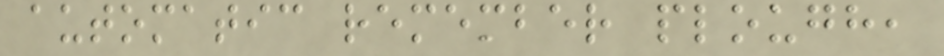automatic remember plough,
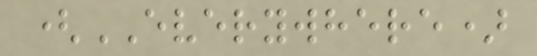(EVERYWHERE)
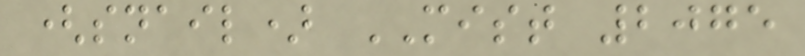(snail) MIST 2075
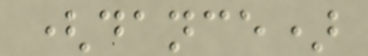(dance)
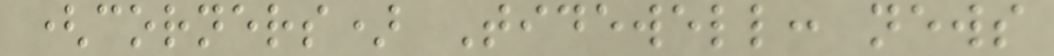(corners) Tidewell: news
